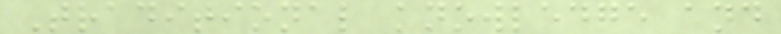Traditional knowledge and
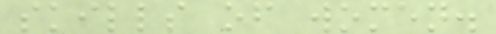skills of women.
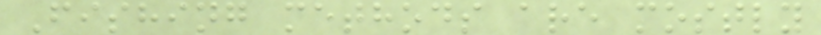Fishing methods are mostly
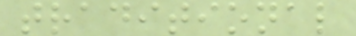traditional
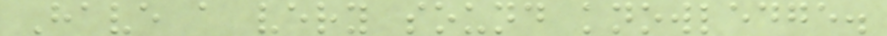Have a very sound knowledge.
